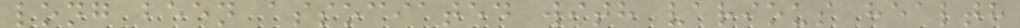long been associated with various health
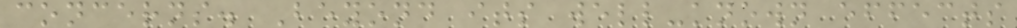concerns. Beyond its well-known effects
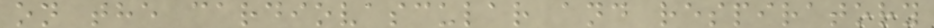on the cardiovascular and respiratory
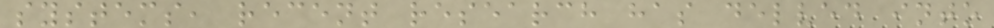systems, recent research has delved into
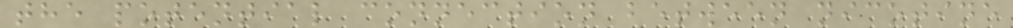the potential connection between nicotine
